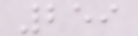259
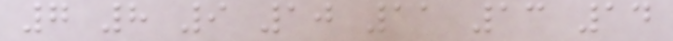7 8 9 10 11 13 14
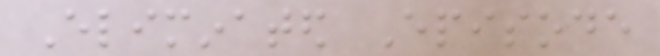Eliminated Episode
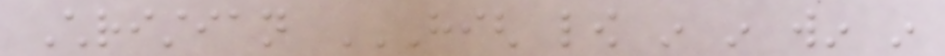Christian HIGH LOW IN IN WIN IN
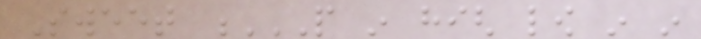Sweet P IN HIGH LOW IN IN
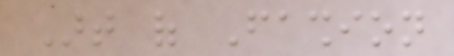Art of Fashion
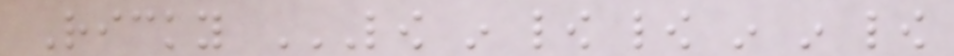Ricky LOW IN LOW LOW IN IN LOW
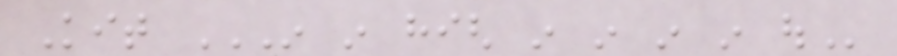Kit IN IN HIGH IN IN IN IN OUT
